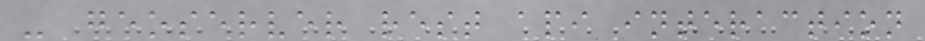- geoserver rest api interaction
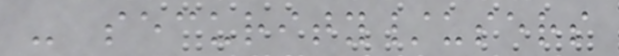- security/users
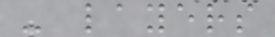- layers
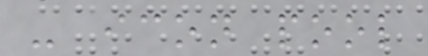- icon pool
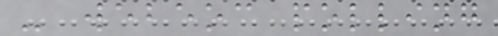- webeoc polling
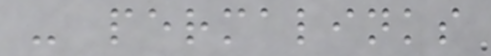- permalinks
